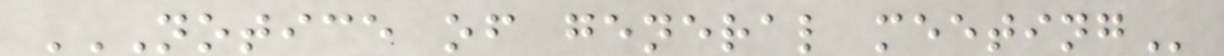NOTICE OF GENERAL MEETING
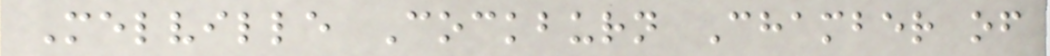Melville Cockburn Chamber of
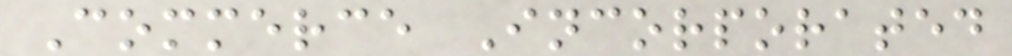Commerce Incorporated
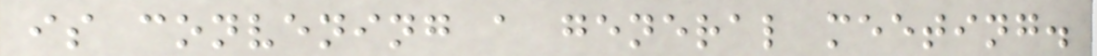is convening a general meeting.
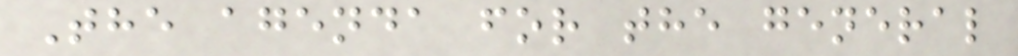The agenda for the general
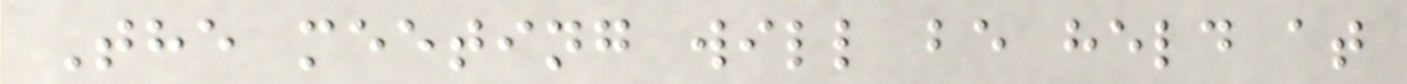The meeting will be held at
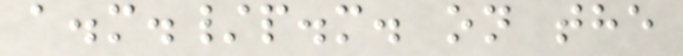a.m./p.m. on the
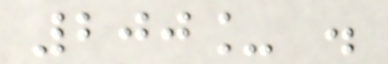200_ .
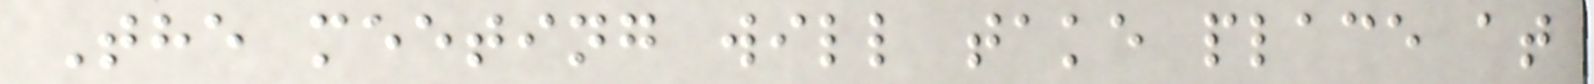The meeting will take place at
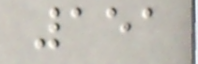151
